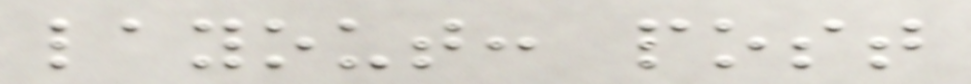layout: post
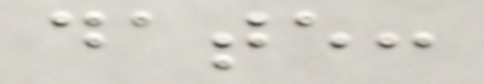date:
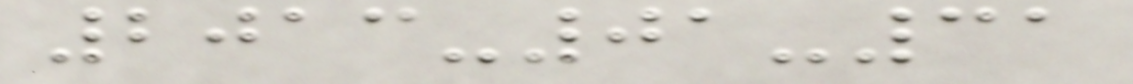2013-01-31
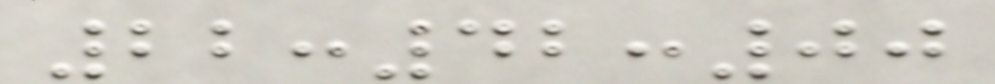22:42:00
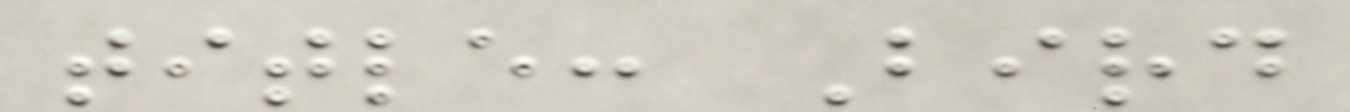title: Bird
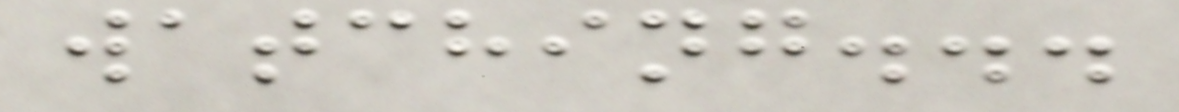watching...
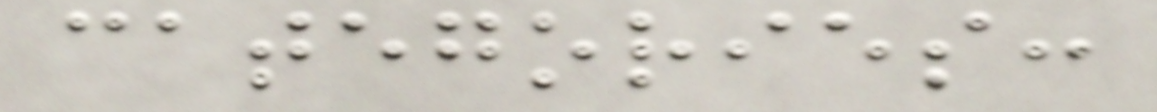categories:
